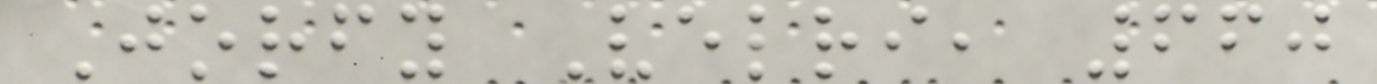Jorfy Velri, 660
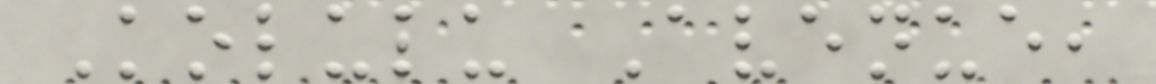Kolulu Avenue,
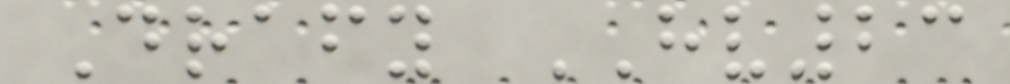Drafy HV23
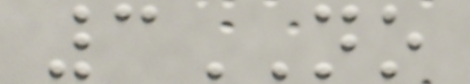3NO
